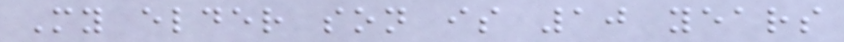My elder son is 10 years
